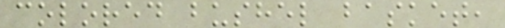colored bushel basket,
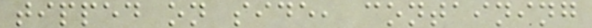tipped on side, containing
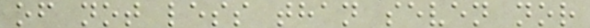of not less than seven nor
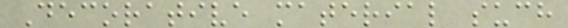Decorative material such
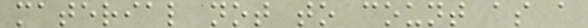material not to count as a
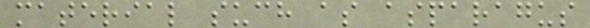material such as asparagus
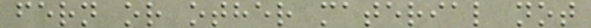fern or other material not
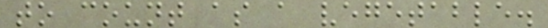to count as a vegetable.
